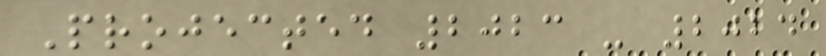Projected 2023 - 2024
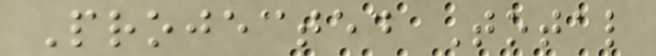Projected Total
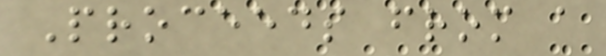Proceeds from a
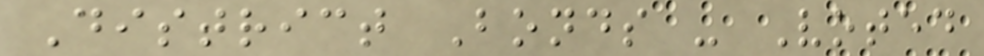District Bonds - Voted
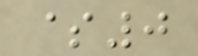$0
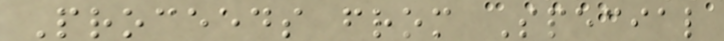Proceeds from Special
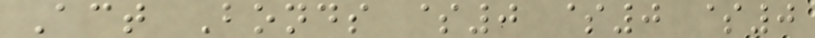Act Bonds $0 $0 $0
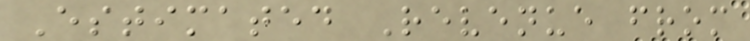Estimated Revenue from
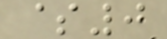$0
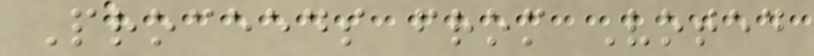Proceeds from Voted
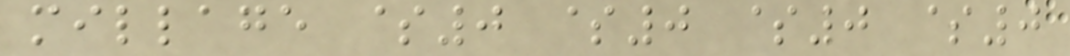millage $0 $0 $0 $0
